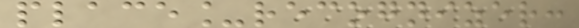place_recognizer:
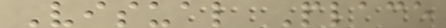Visual Place
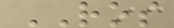ROS
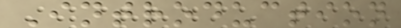Introduction
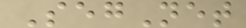SegNet
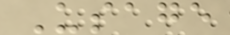Usage
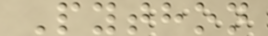Python
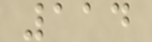114
